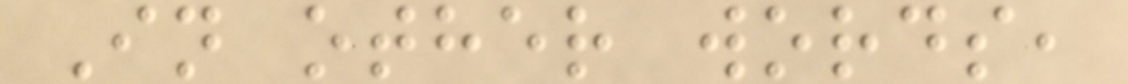In other words,
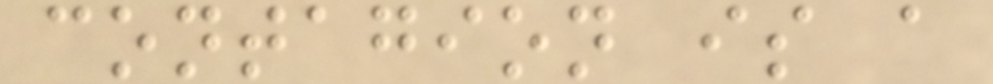contagion is a
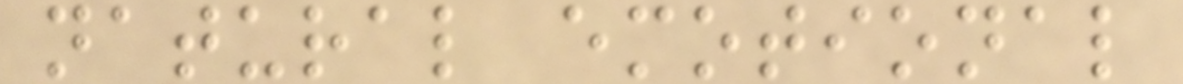natural emotional
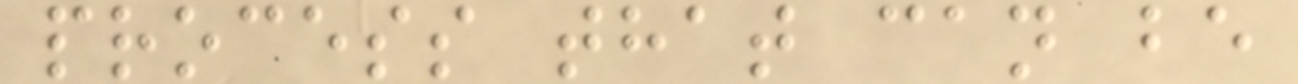process that can be
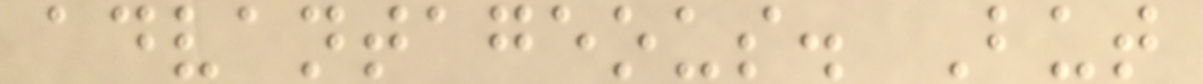advantageous. But
